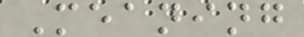Meaning
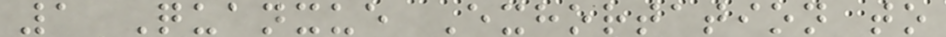1 Quanxue Exhortation to
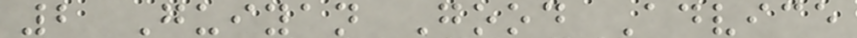2 Guiyan Good Advice
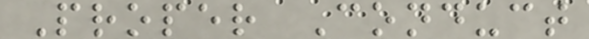Proper Conduct
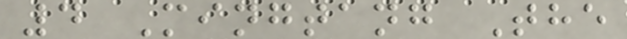4 Mingtang The
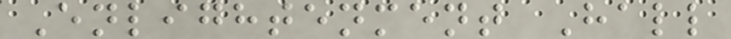Enlightenment Hall
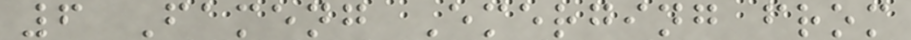6 Fameng Emerging from
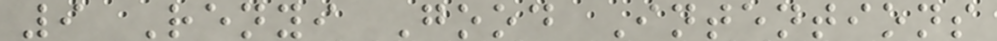9 Renyi Good Intentions
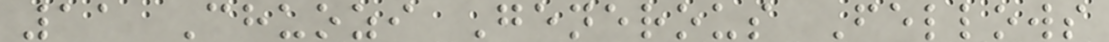11 Chuozi Generous Fellows
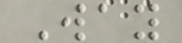Way
